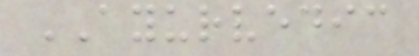AYURVEDIC
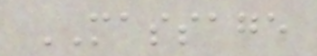MASSAGE
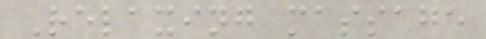Relaxing massage
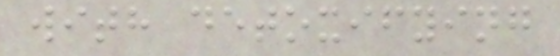with detoxifying
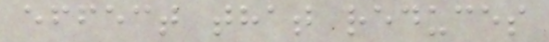effect that reduces
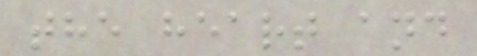the heart and
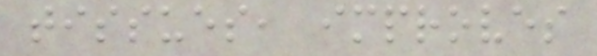tissues, improves
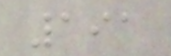191
